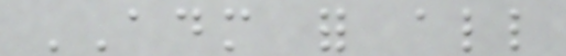ADM for all
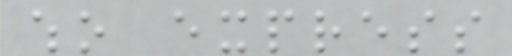who express
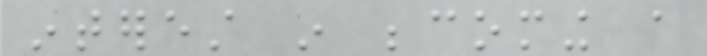interest in becoming a
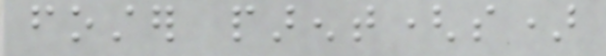foster parent(s)
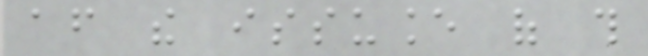after the issuance of this
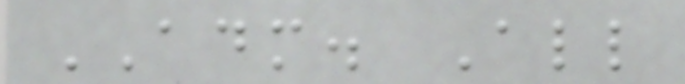ADM. All
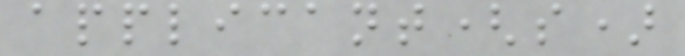applicant(s)
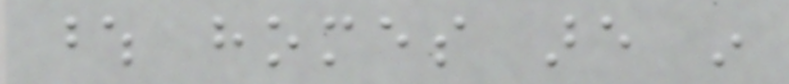whose homes are in
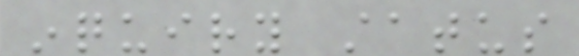inquiry status
